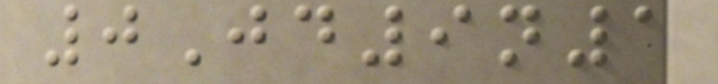0Jd9n1
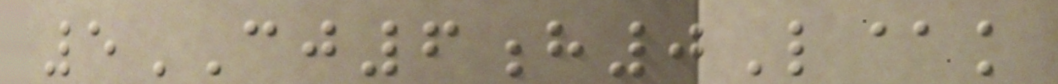5CJ6h0L@k
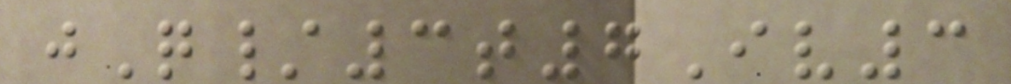jQ/3t7Iv3
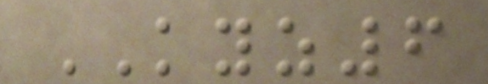KYZ6
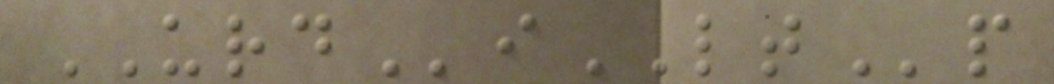URDiLTp
